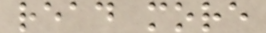read more
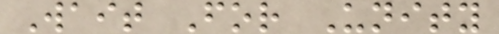Wait For Unity
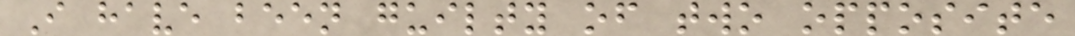I have been guilty of two opposite
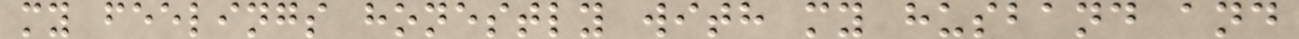my feelings honestly with my husband and
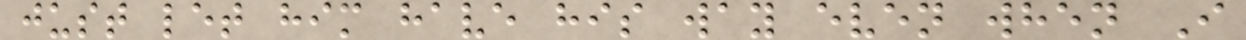just let him have his way even when I
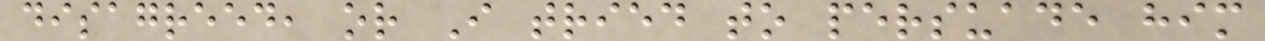disagreed, or I tried to persuade him
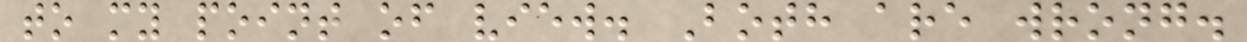to my point of view. Both are wrong.
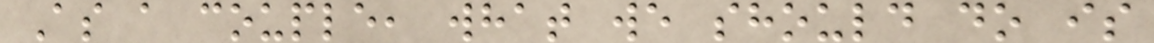As a couple, what we should do is
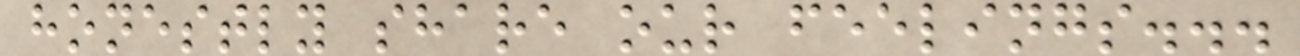honestly share our feelings...
